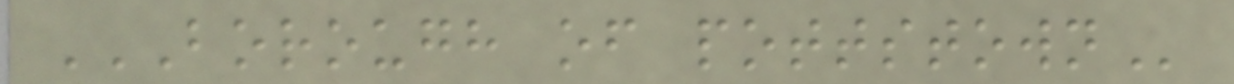BOROUGH OF POTTSTOWN
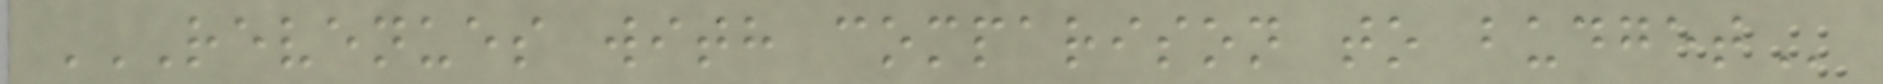REVENUES WITH COMPARISON TO BUDGET
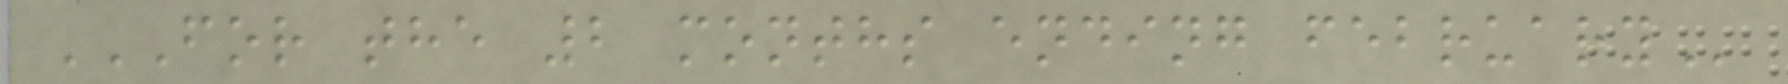FOR THE 2 MONTHS ENDING FEBRUARY
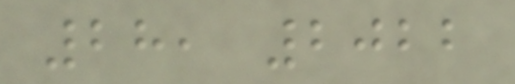28, 2022
